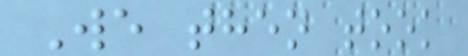We then took
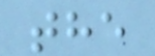the
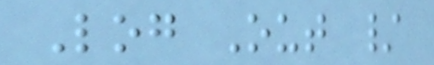Log Out /
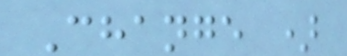Change )
